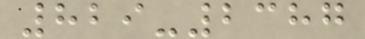829-2387
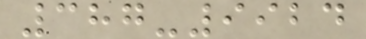387-9924
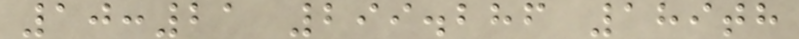10:21 299.286 189th
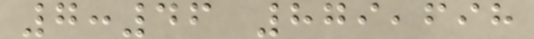7:46 879,698
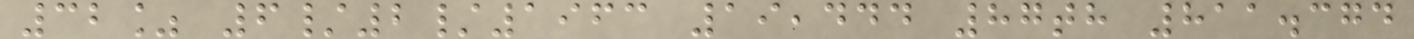32% 6/2/1963 19,444 87th 811.374
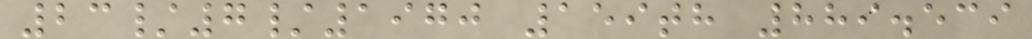23/7/1970 159th 889.539
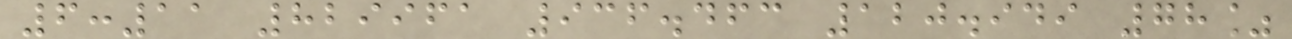6:11 829961 936.463 120.949 78%
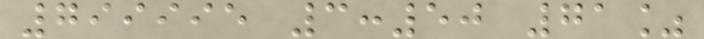799995 3:50 71%
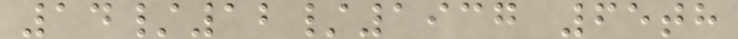14/12/1937 65th
